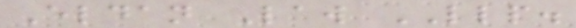Eldan Law LLP.
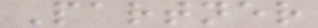Partner
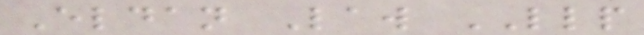Eldan Law LLP
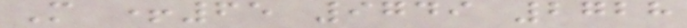M +65 9749 2728
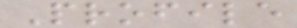Profile
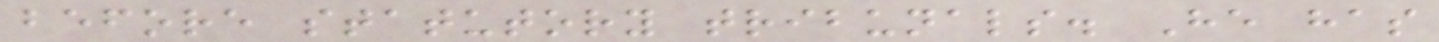before statutory tribunals. He has
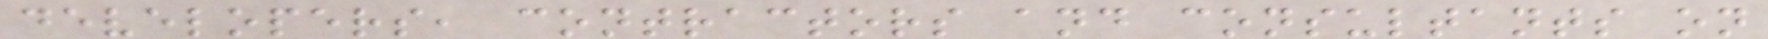developers, contractors and consultants on
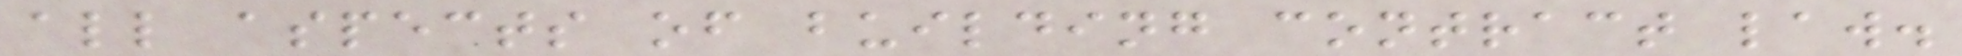all aspects of building contract law.
